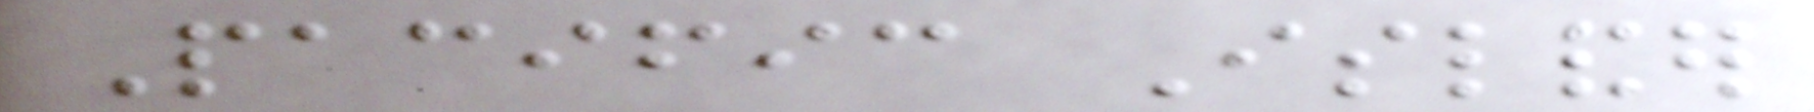Pacific Islander
